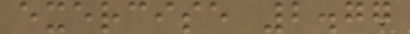exercise 2.77
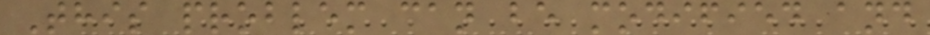This problem can be modified and
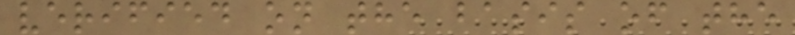verified on the basis of the
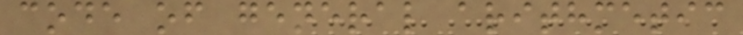code of general arithmetic
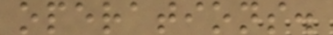operations.
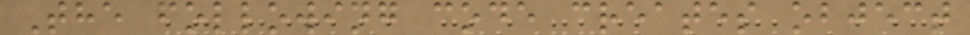The following code creates object
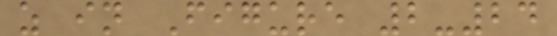z in Figure 2-24
